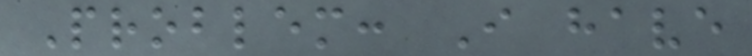Problem: I have
